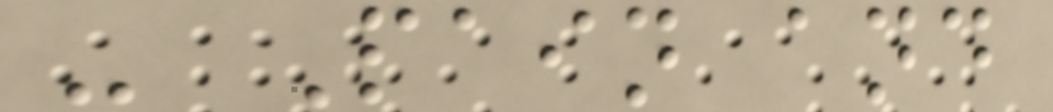- Pain and
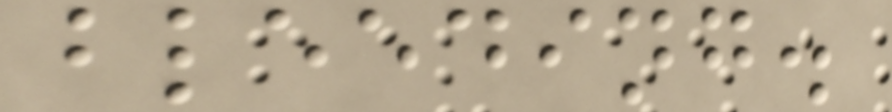bleeding.
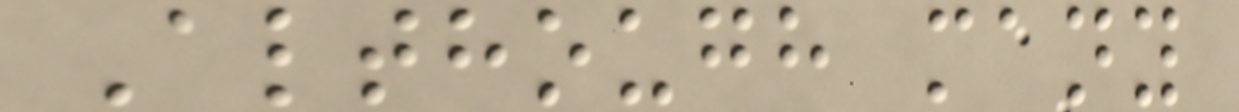Although many
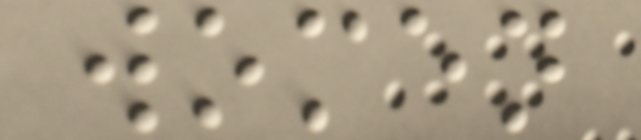women
